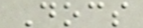Docs
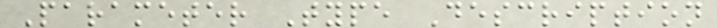Parameter Type Description
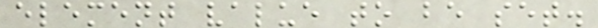element value to be set.
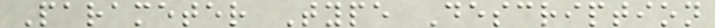Parameter Type Description
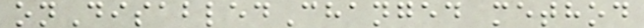onDisabledChanged method
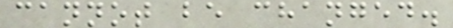cannot be changed.
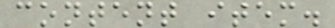content item.
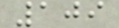109
